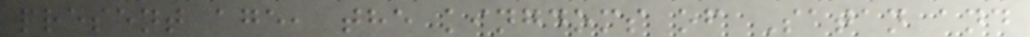present age, the kingdoms of Satan and
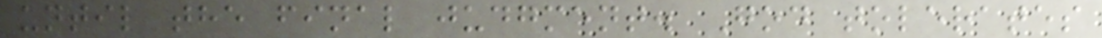until the final judgment. God tolerates
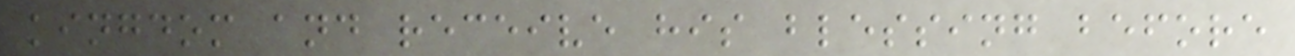kingdom and receive his blessing before
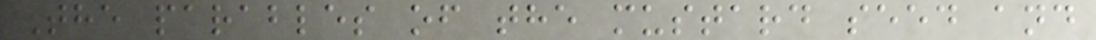The parables of the mustard seed and
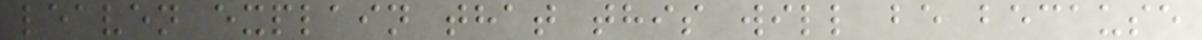leaven explain that this will be because
